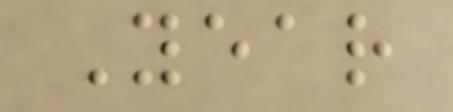Year
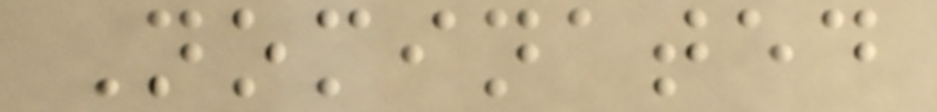Nominated
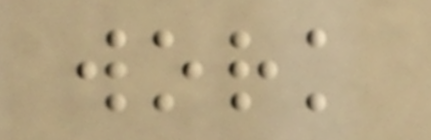work
